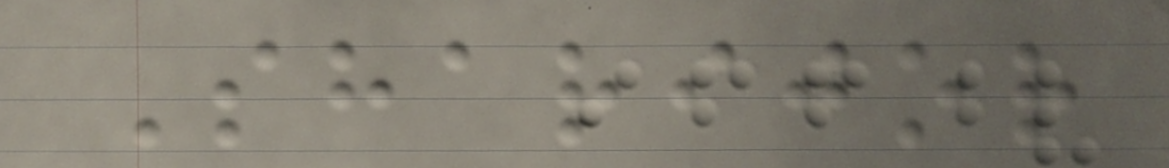Sharijor
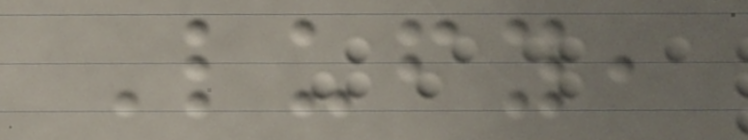Lufy,
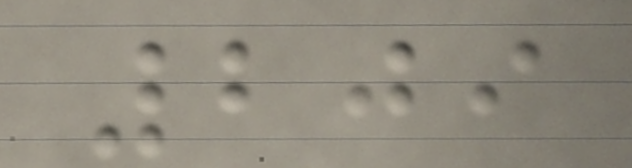209
